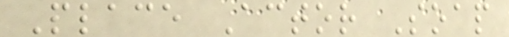Place Actor Soap
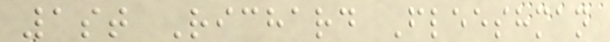1st Richard Fleeshman
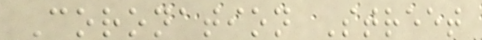Coronation Street
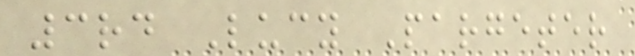3rd Lucy Pargeter
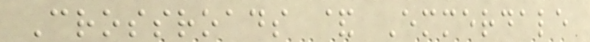Crossroads & Emmerdale
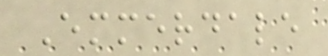Emmerdale
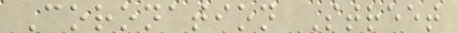Coronation Street
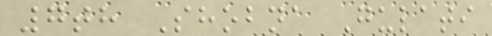7th Shobna Gulati
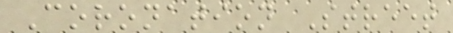Coronation Street
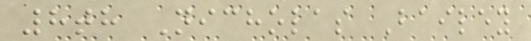8th Nicholas Bailey
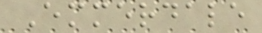Emmerdale
